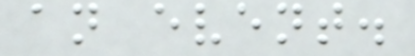an event.
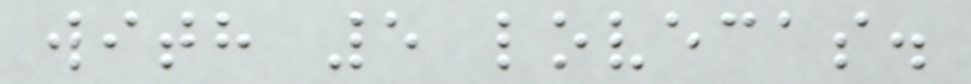with 5 lovecas.
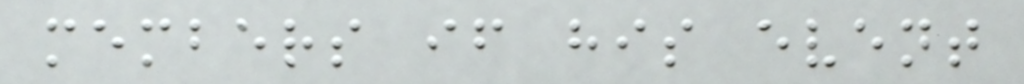members if his event
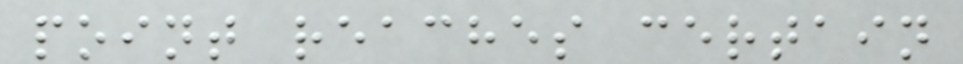point reaches certain
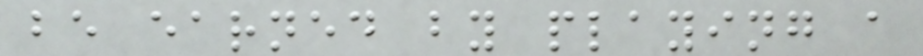be earned by playing a
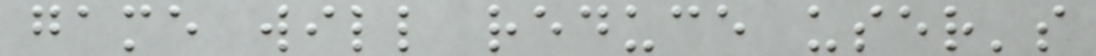game will reduce user's
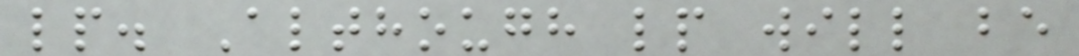lp. Although lp will be
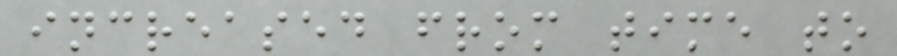increased from time to
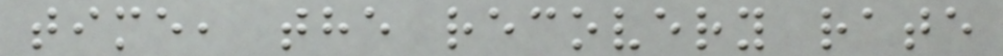time, the recovery rate
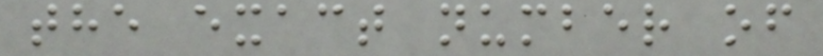the exact number of
